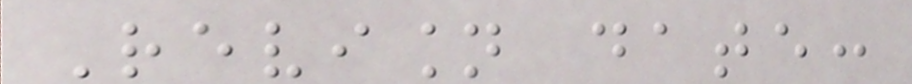Revision date:
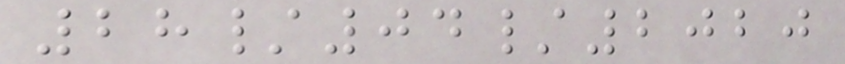28/04/2020
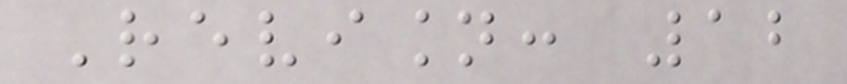Revision: 12
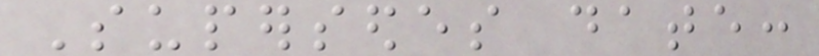Supersedes date:
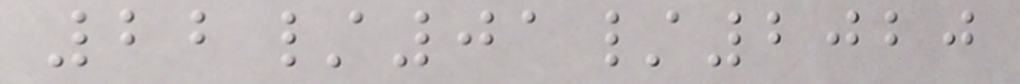22/01/2020
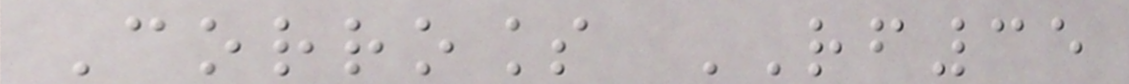Corroless RF35
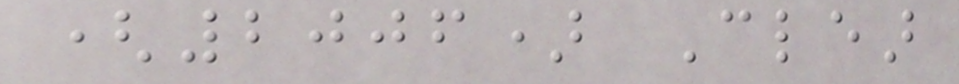(2006) Clear
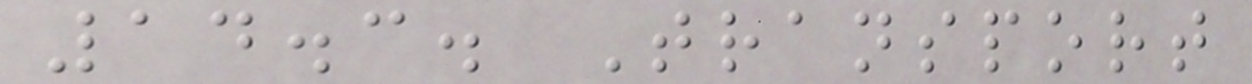14.3. Transport
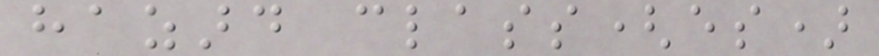hazard class(es)
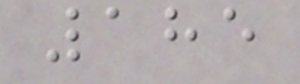185
